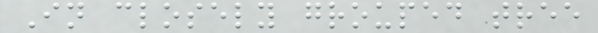In closely grouped tree
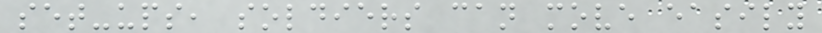set-ups, soldiers can move easily
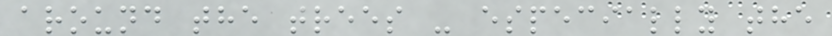around the trees - especially the
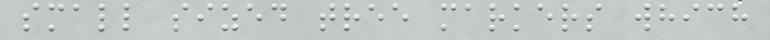small sized tree markers which
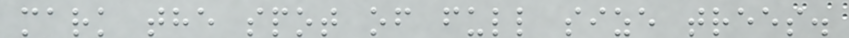mark the spot of full size trees.
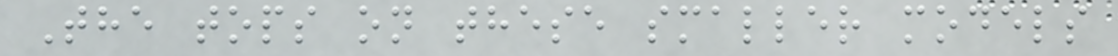The tops on these smaller models
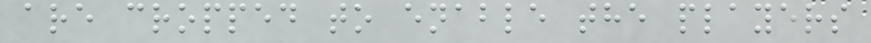are cropped to enable the players
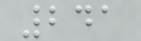241
